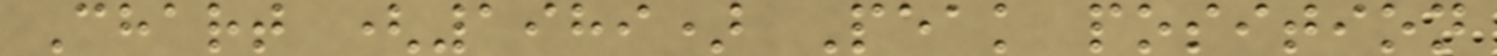Chart (1989) Peak position
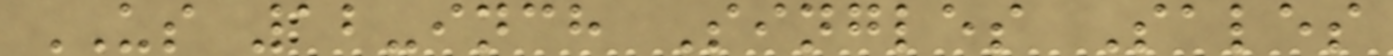US 12-inch Singles Sales
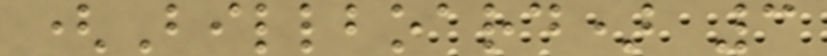(Billboard) 3
